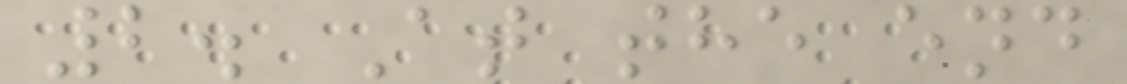2. At the end
